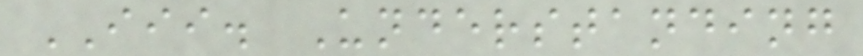III. Understanding
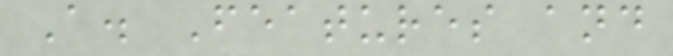A. Features and
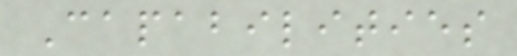Capabilities
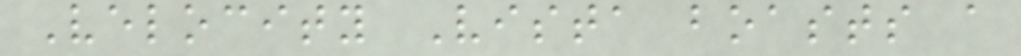Velocity Vista boasts a
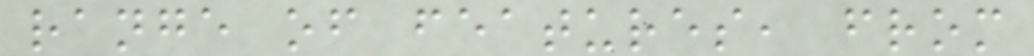range of features, from
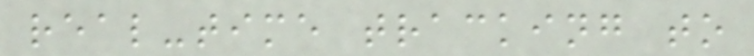real-time tracking to
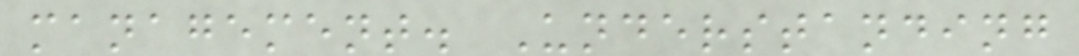management. Understanding
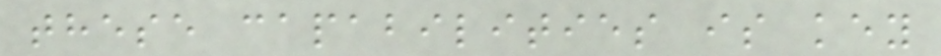these capabilities is key
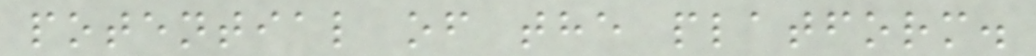potential of the platform.
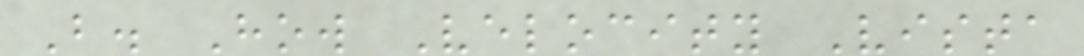B. How Velocity Vista
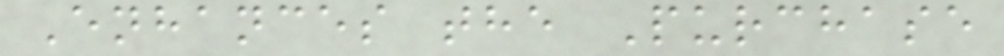Enhances the Purchase
